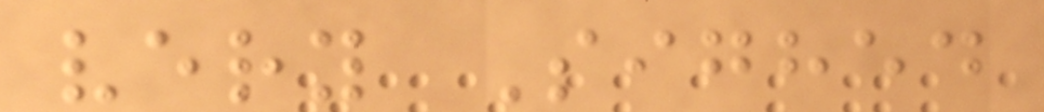very Sighed
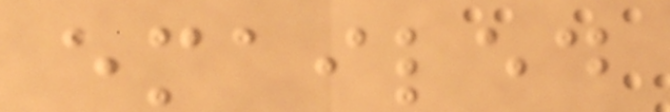emailed
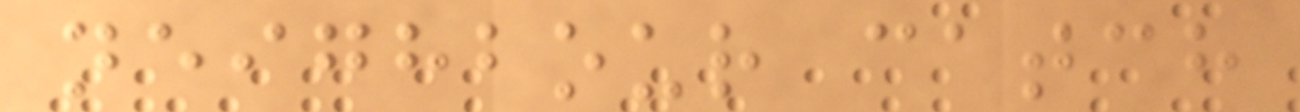neighbour catch
